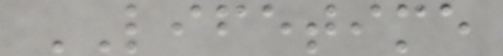LIFETIME
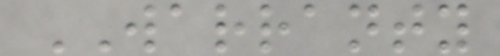WARRANTY
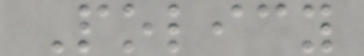Policy
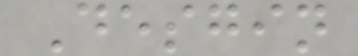Desgin
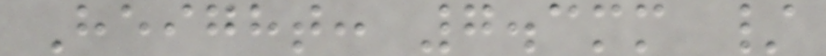Height: 7.3mm /
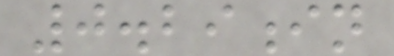0.29in
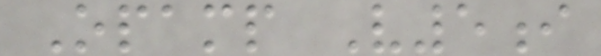Opamp V5i
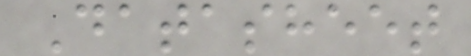Datasheet
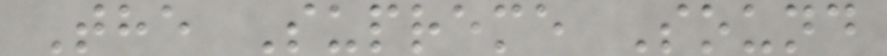The Supreme Sound
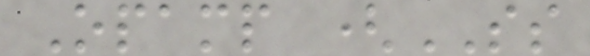Opamp (SS
